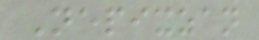Nepixzan
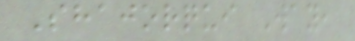Shajorqui Way,
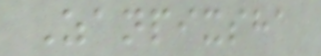Zanpixsha
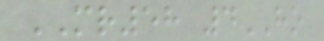MR58 4HO
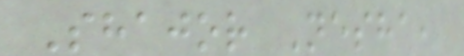Shajor Nesha,
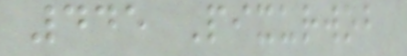445 Pixurwob
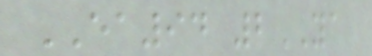EA94 2YA
